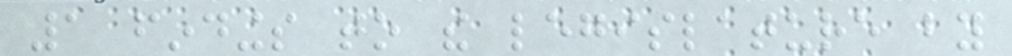1 findings to the legislature by
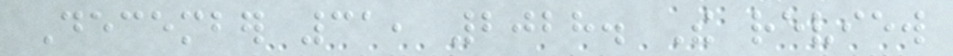December 31, 2028. The review
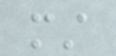must
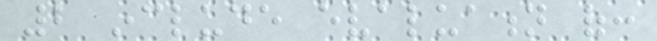2 include evaluation of:
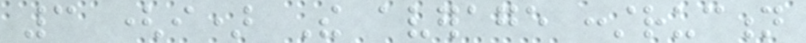3 (i) The average construction
